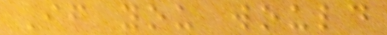If you would
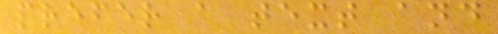prefer a text and
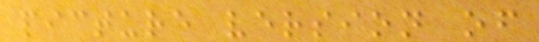picture version of
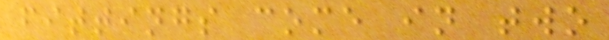fittings come in two
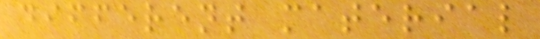different material
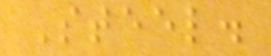Steel.
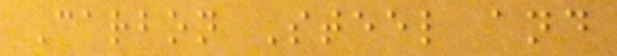Carbon Steel and
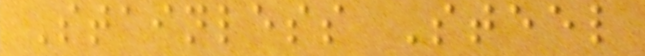Stainless Steel
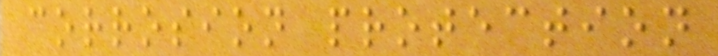corrosion protection
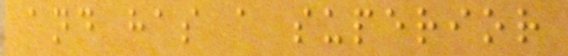and has a superior
